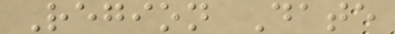Region Date
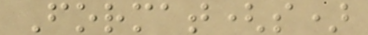Format(s)
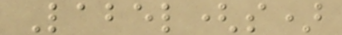Label(s)
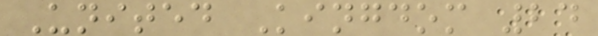United Kingdom 24
